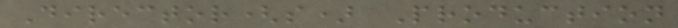Director(s) Production
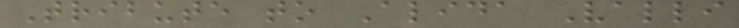Tribute to Alida Valli
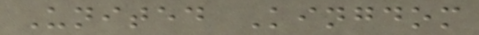United Kingdom
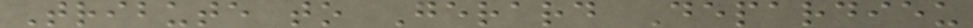Tribute to Gerard Depardieu
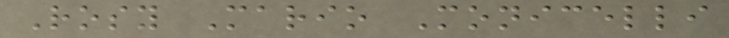Rosy Mario Monicelli
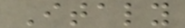Italy
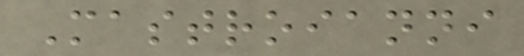Mastroianni
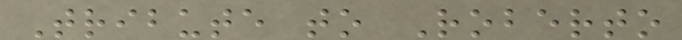Tribute to Roberto
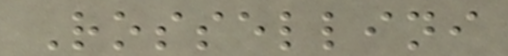Rossellini
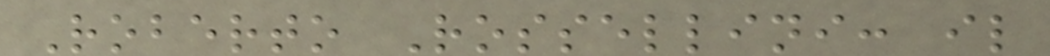Roberto Rossellini: il
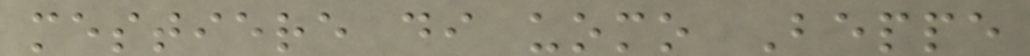mestiere di uomo Beppe
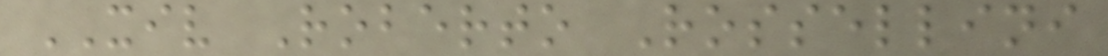XIV Roberto Rossellini
